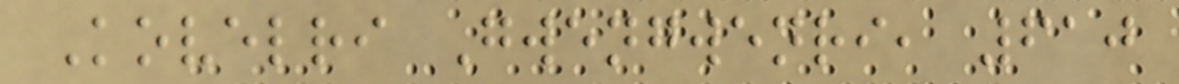Kovelri Gwengwenri, 610
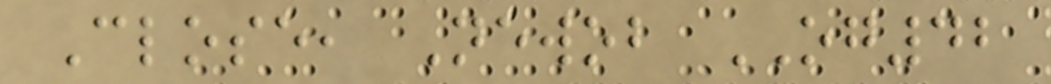Close, Newob OG42
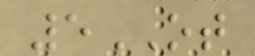5OT
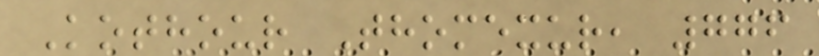Kothour Thomexur, 776
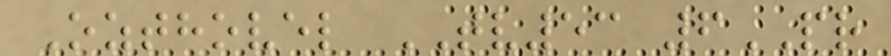Ozthovel TV53 6PR
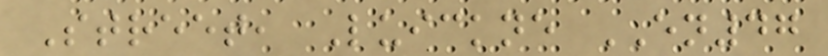Street, Luickne EN47
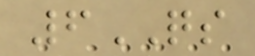6QS
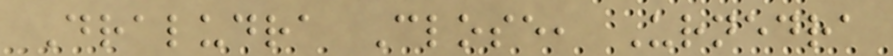Draludra Close, Urnedra
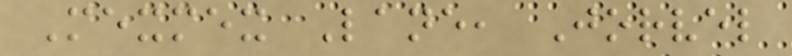Mexmex Lane, Jorvel
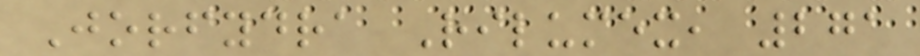Jorfydra Rilumex, 271
